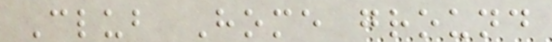Club Home ground
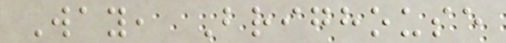Way, Brighouse
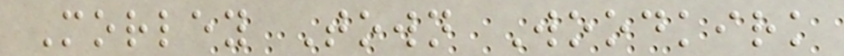Morley Town Woodkirk
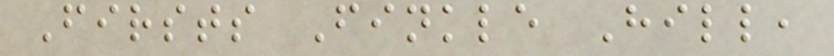Firsts Finkle Hill,
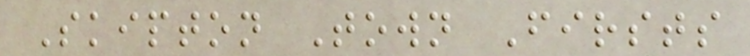Skipton Town Firsts
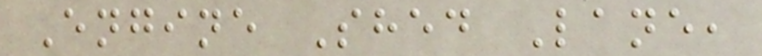Engine Shed Lane,
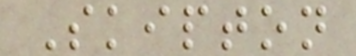Skipton
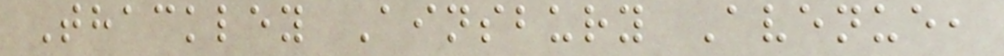Thackley Ainsbury Avenue,
